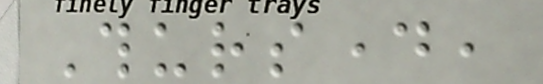Thursday,
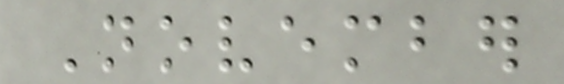November
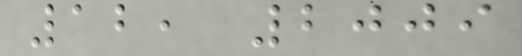12, 2009
